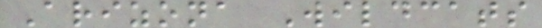Arizona Wildcats
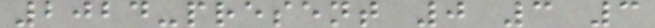2024-present 0 3 3
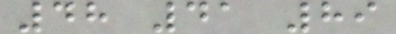48 41 89
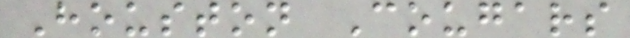Houston Cougars
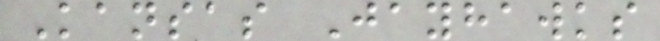Kansas Jayhawks
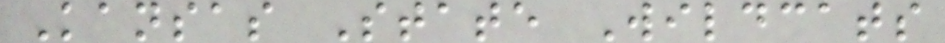Kansas State Wildcats
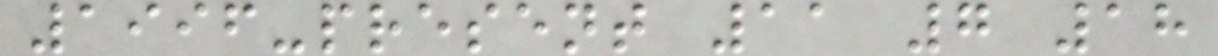1996-present 11 7 18
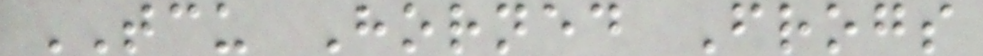TCU Horned Frogs
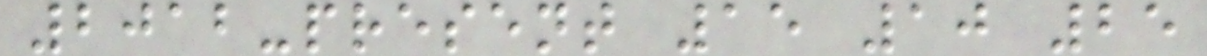2012-present 15 10 25
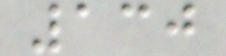130
